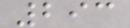293
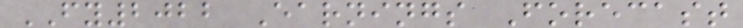FY2022 Earnings Forecast
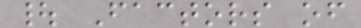| Factors of
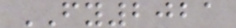FY2021
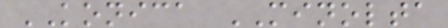KONICA MINOLTA
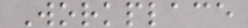Workplace
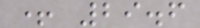+ 29.6
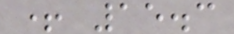+ 15.3
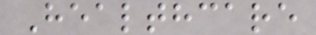Healthcare
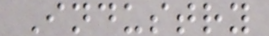Industry
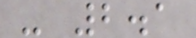- 2.1
